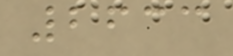2633
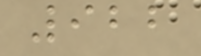922
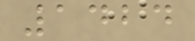1424
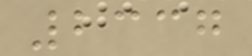2337
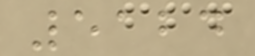5124
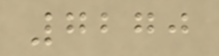7270
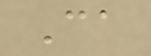Ca
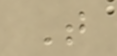T
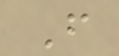F
